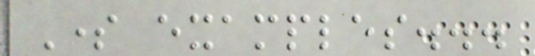Some examples...
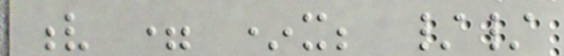v = *x; //
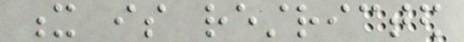x is restricted
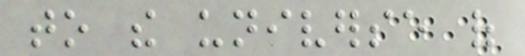to the universe of
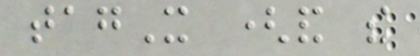tagX (and the
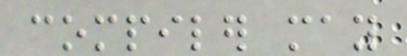compiler may
